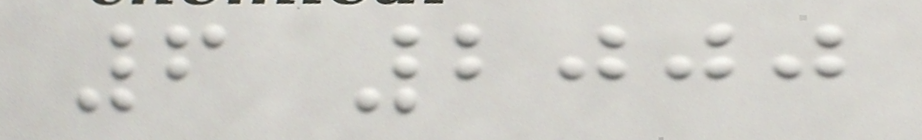6 2000
